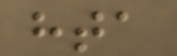hta
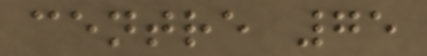centre 75
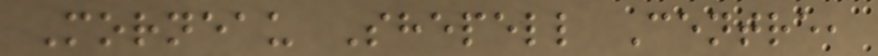Morneau Shepell Centre,
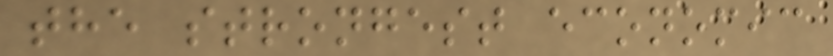the strongest economic
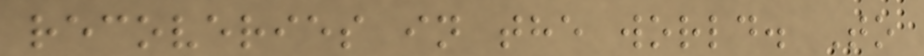recoveries in the world. To
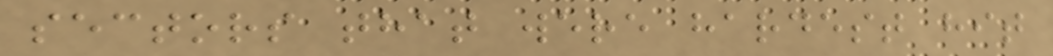sectors that were hardest hit
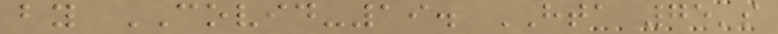by COVID-19. HTA 75's
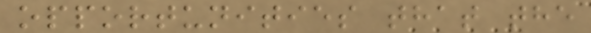opportunities that the
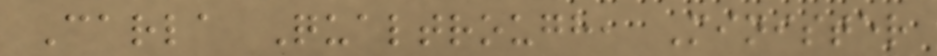Carla Qualtrough, Minister
